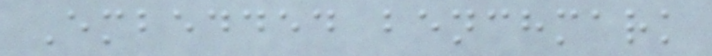Embedded benchmark
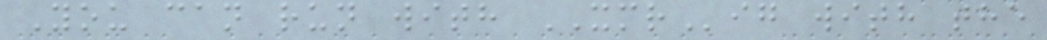You can run with XMRig with the
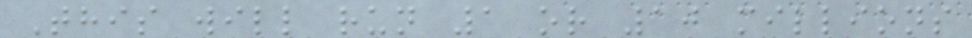This will run 1 or 10 millions
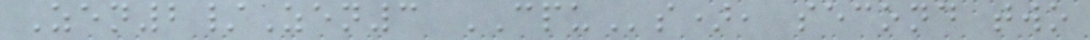Zen2/Zen3 CPUs), second two
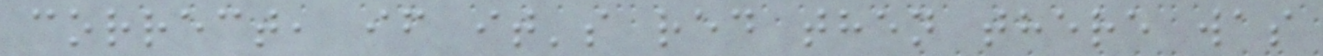correct, if it's red then there was
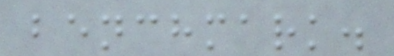benchmark.
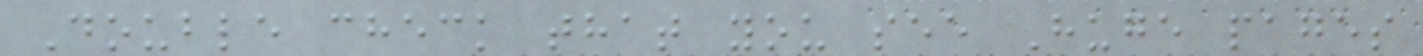Double check that you see Huge pages
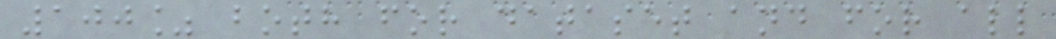100% both for dataset and for all
